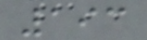193
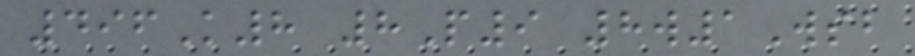496K8 8P9 8w1Wsb
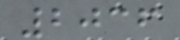2036
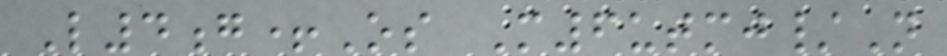L4g+Os M6utmj/N
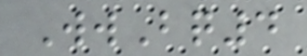WwBq4
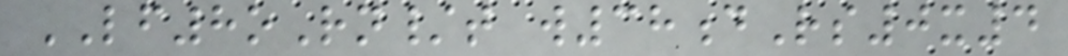LF8oRn/t w38dRs0x4
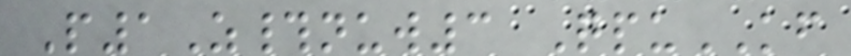P1Z#nuw3 QpuKF
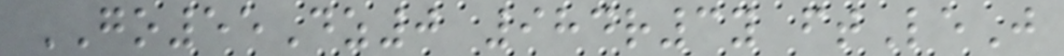GO55Dz0 984r3y ftLeJ
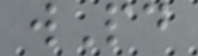wPd
